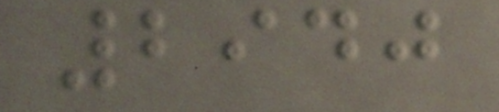2940
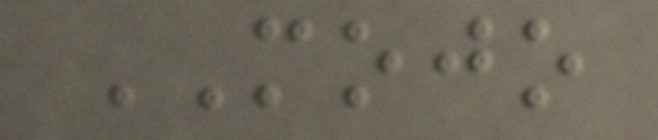MOJO
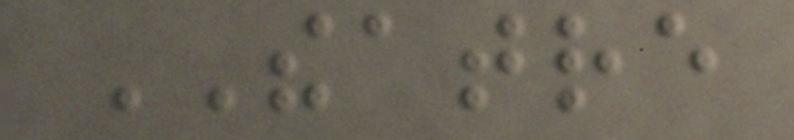THEATRE
